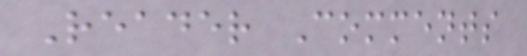Reader Comments
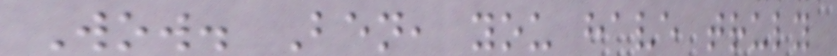Wow. Ben, you have truly
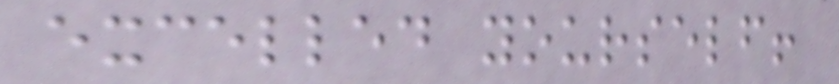excelled yourself!
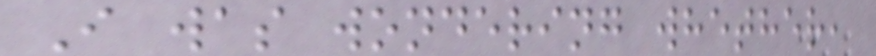I was wondering whether,
